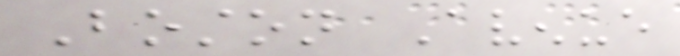Boston Avenue
